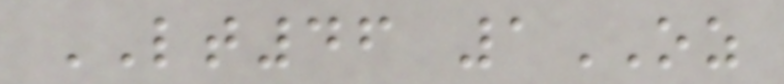LT46 1OZ
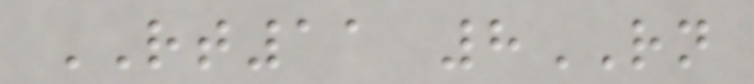RT11 8RN
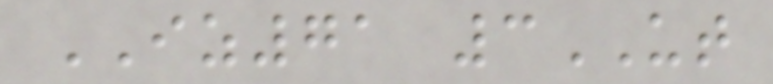IZ71 3UT
